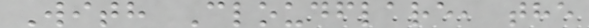With Cloudflare, the
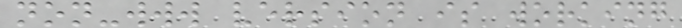non-www version is working
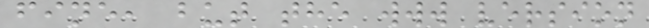fine, but the www version
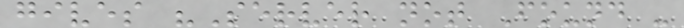gives "Server not Found -
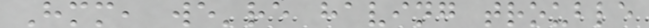Hmm, we're having trouble
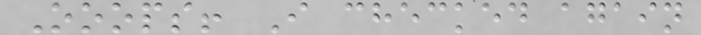Ooops! I checked again
